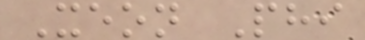Xeon Phi
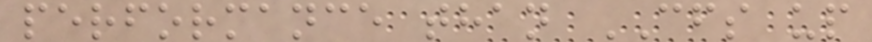performance than CFS up
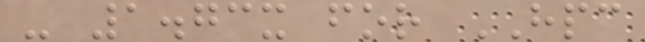- 1.73x for HPC
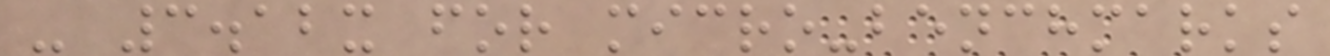- 3.12x for micro-benchmarks
